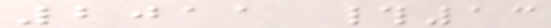2011 #13
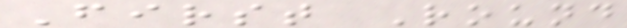First Round
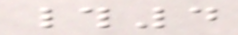#4
